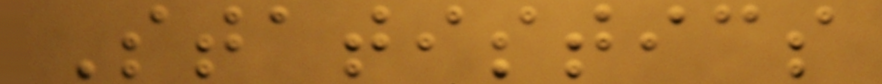Statistics
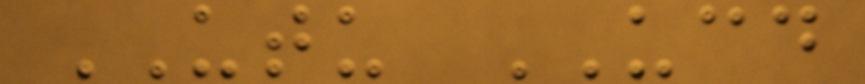UTU UCD
